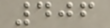406
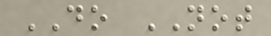DO NOT
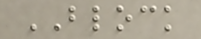BLOCK
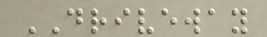DRIVEWAY
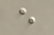e
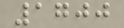1700
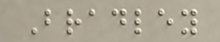Bradley
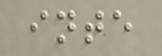inte
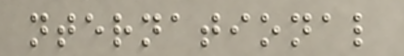nternational
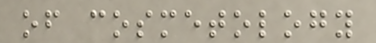of cosmetology
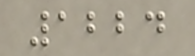1224
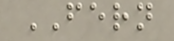FERN
